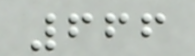666
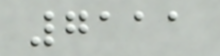7111
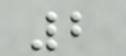2
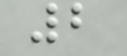2
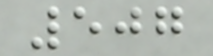507
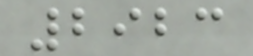2923
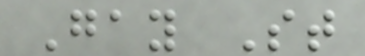Gay St
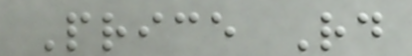Price Rd
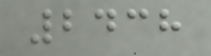2438
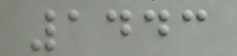1443
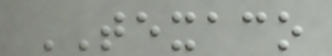TEXACO
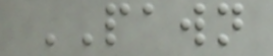PAWN
